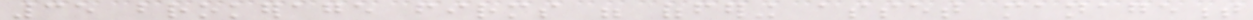35 brokerage firms were offering asset management
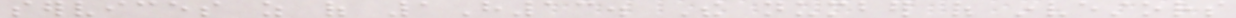services as of 1H13. The number of investors
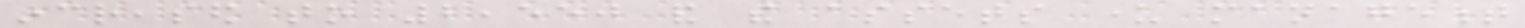increased to 2,550 and the assets under management
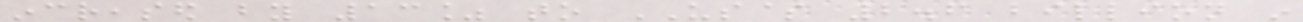increased by 13% to US$ 2.6 billion in
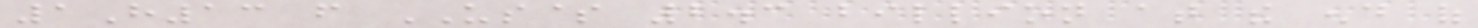1H13 from US$ 2.3 billion at the end of
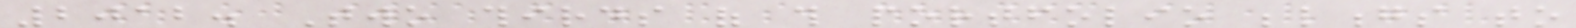2012. Two thirds of this portfolio belongs to
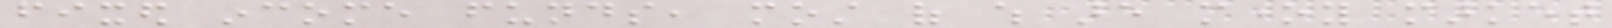fixed income funds, most of which are money market
